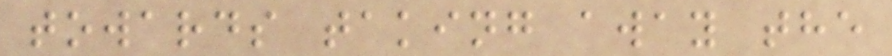towards taking away the
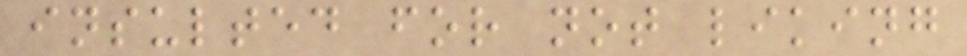insulted for not liking
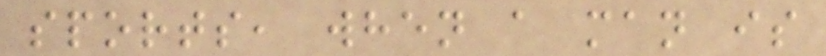sports, when a man is
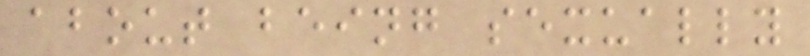about being sexually
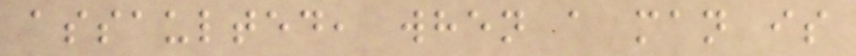assaulted, when a man is
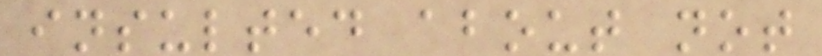insulted about not
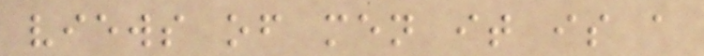views of men it is a
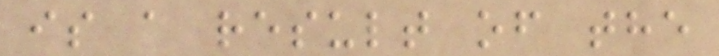is a result of the
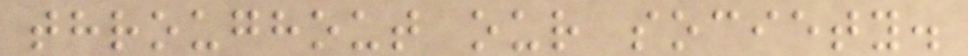throughout our society.
